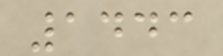1443
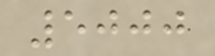5000
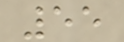55
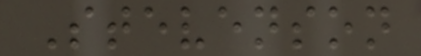Stevenson
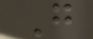G
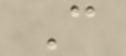C
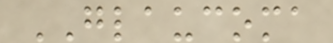GLAUCOMA
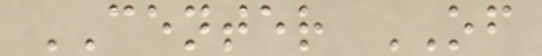CENTER OF
